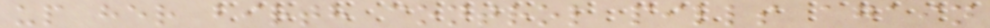up her birth control pills again
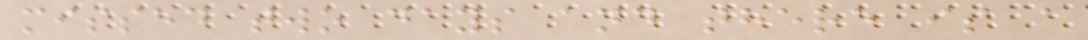missed two days and there is a
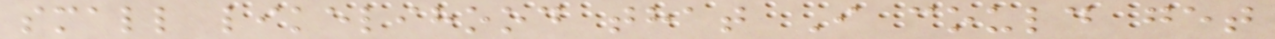small likelihood that I could get
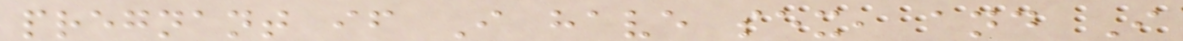pregnant if I have sex, and I
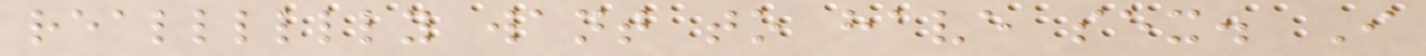realllllly want to have sex. I
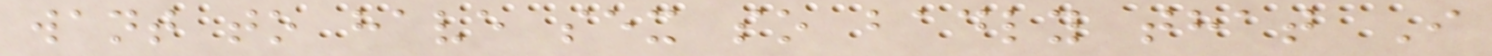want to have sex so badly that I
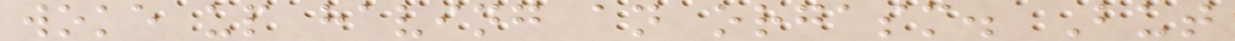woke up having an orgasm. But
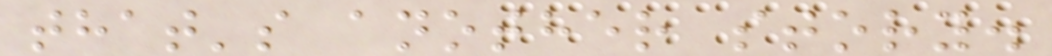that's another story.
